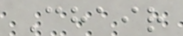Chair
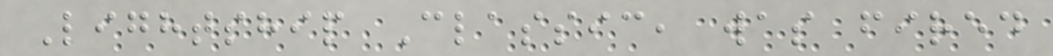Lightship Classic, was fired
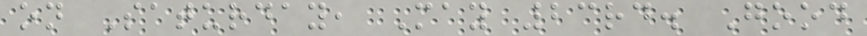on Saturday, May 23rd. Good
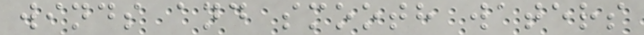winds and smooth waters
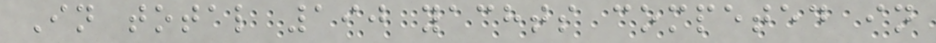In total 190 yachts competed in
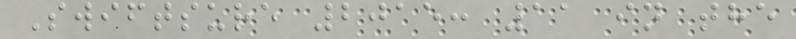Swiftsure 2015: 11 in the
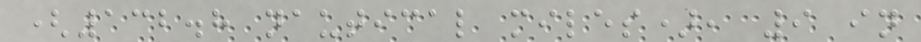(132.8 nautical miles), 9 in
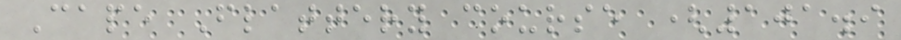Cape Flattery course (101.9
